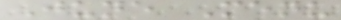June Menu
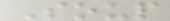Soup
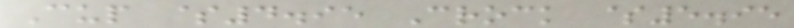Cup $4.95 Crock $5.95
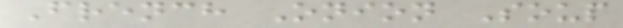French Onion Soup
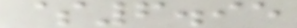$6.95
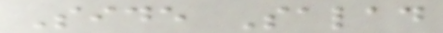Side Salad
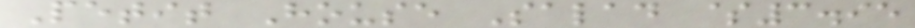Petit House Salad $3.95
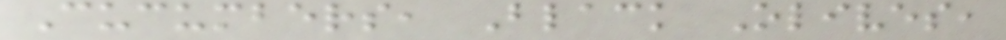Cucumbers, Black Olives,
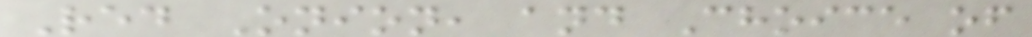Red Onion, and Choice of
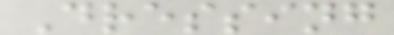Dressing
